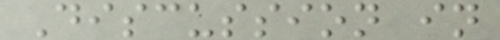Discussion in
